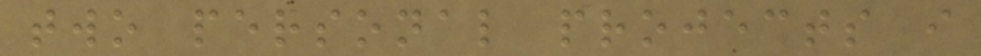two personal projects i
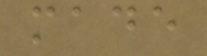made
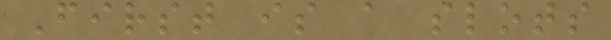First is a slots
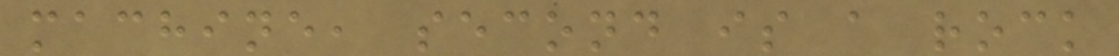machine, second is a rock
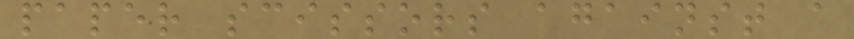paper scissors against a
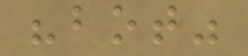"bot"
